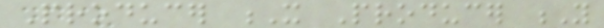Producer X Producer Y
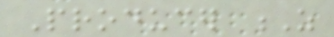Producer Z
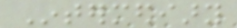Intermediary
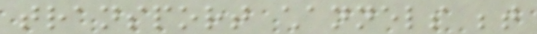transport channels between
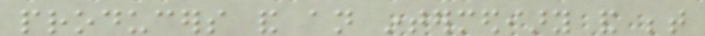producers and an intermediary and between
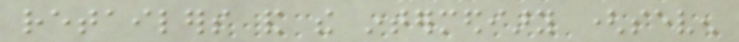retailers and the intermediary (seven
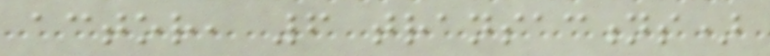actor, 6 transactions)
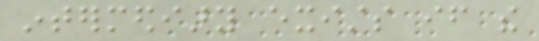intermediary exists if the
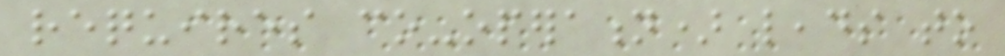requires co-operation) leads to
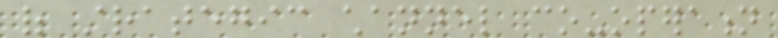of strategic channel co-operation
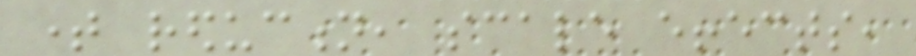time reduction, scale effects,
